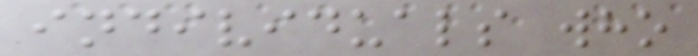individuals who
